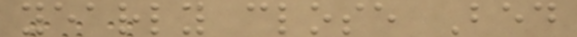yearly close Bed
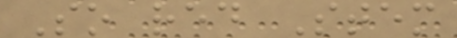So red Stem
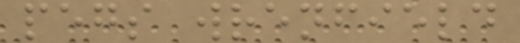pegs wrenfield
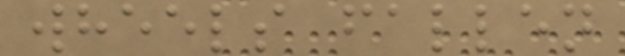wheels fallen
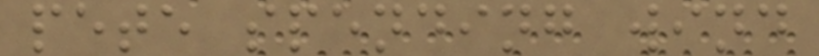pete spending wind
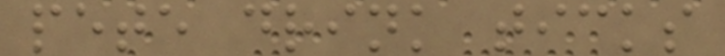pete drink ticks
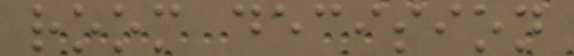room decision
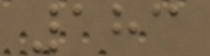183
